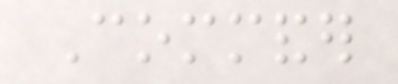Commander
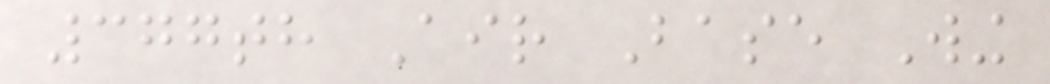377th Air Base Wing
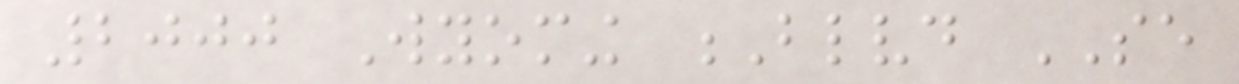2000 Wyoming Blvd SE
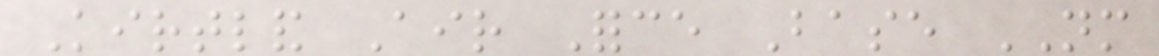Kirtland Air Force Base NM
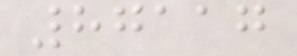87117
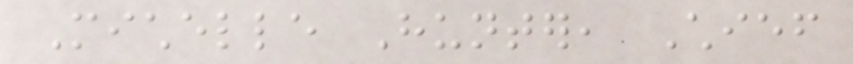Michelle Hunter, Chief
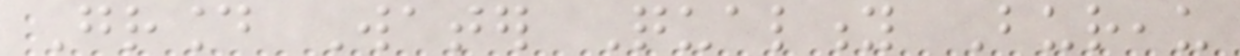Ground Water Quality Bureau
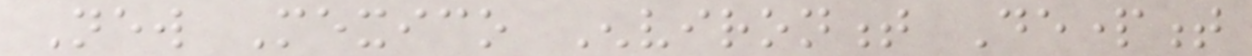New Mexico Environment Department
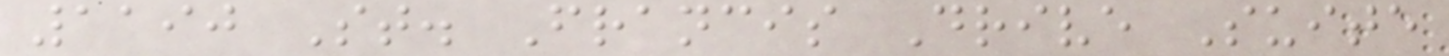1190 St. Francis Drive Suite
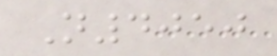N4050
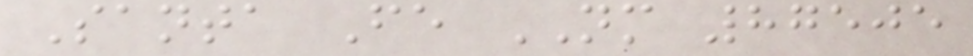Santa Fe NM 87505
